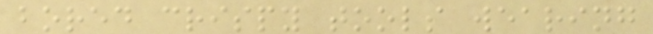bored crispy tools wearing
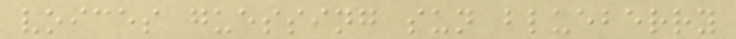voices guessing sun blueberry
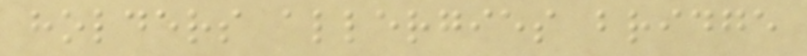holders allergies bridge
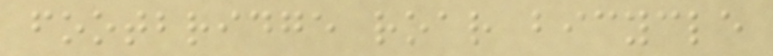footbridge roar bicycle
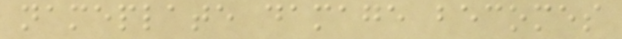nameplate damage becomes
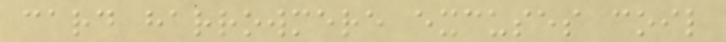card harrowmere excuses coil
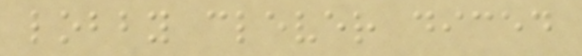lobby clever diced
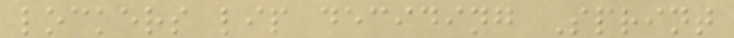lockers lip deciding Sprint
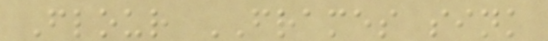Flour FRAMES sink
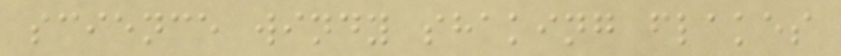science windy shaking flakes
